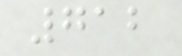712
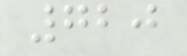720
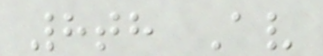8th Av
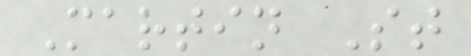Martin St
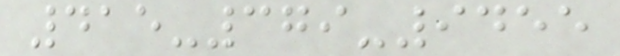415-379-9455
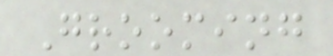Grooming
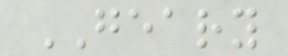GEARY
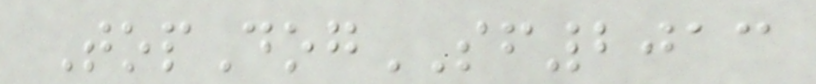TopDogSF2013
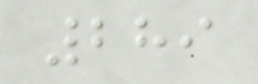289
